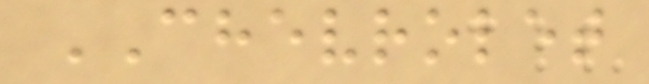CHEVROLET
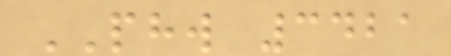PHW 3421
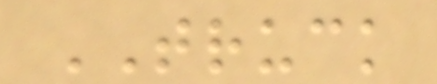TRUCK
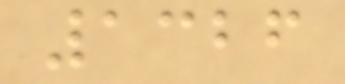1326
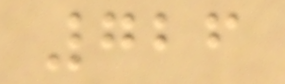726
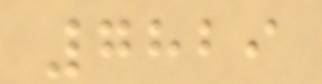7829
